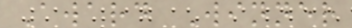Award Winner
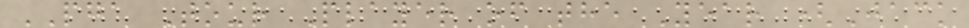PGA Tour Player of the Year (Jack
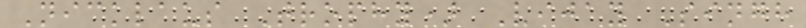Nicklaus Trophy) Vijay Singh
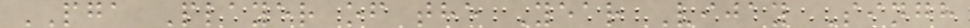PGA Player of the Year Vijay Singh
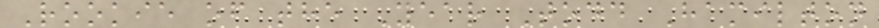Rookie of the Year Todd Hamilton
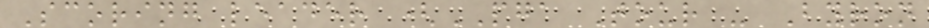Scoring leader (PGA Tour - Byron
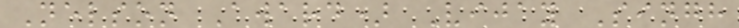Nelson Award) Vijay Singh
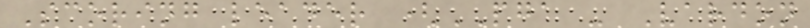Scoring leader (PGA - Vardon
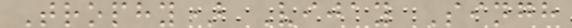Trophy) Vijay Singh
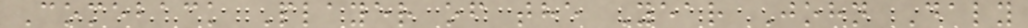Comeback Player of the Year John Daly
